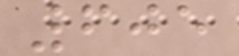605
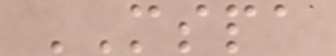MSPA
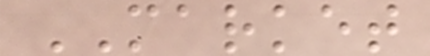MARKET
